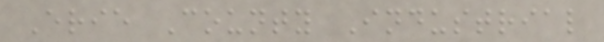Erie County Industrial
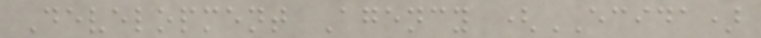Development Agency (ECIDA)
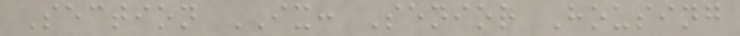Section IX: Senior Housing
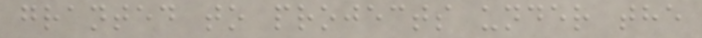granted to projects under the
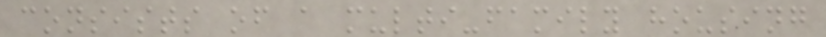consists of a multi-family housing
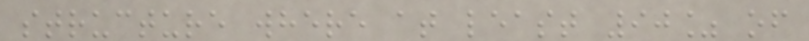structure where at least 90% of
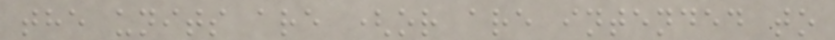the units are (or are intended to
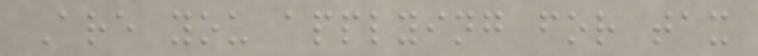Are you applying for tax
